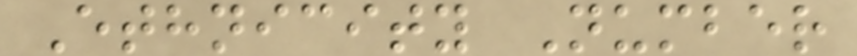Ethnicity Number
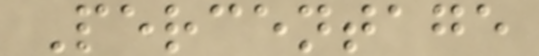Percentage
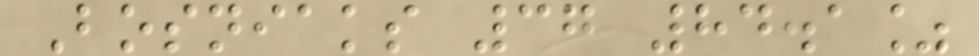Bosniaks 37 84.1%
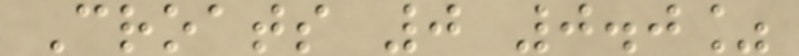Croats 0 0.0%
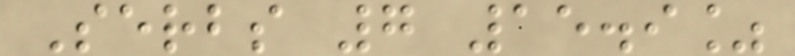Serbs 7 15.9%
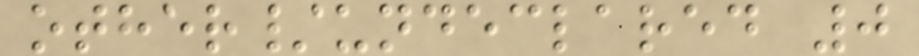other/undeclared 0
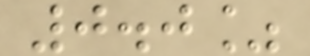0.0%
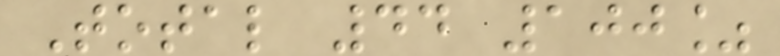Total 44 100%
